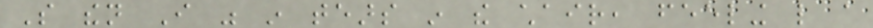So then I was in tears in the chair, feeling like a
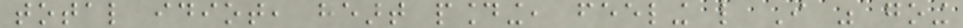total idiot, heart pounding, feeling like I was going
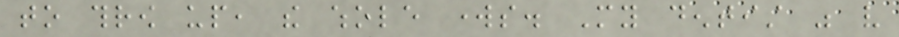to throw up, the whole works. My dentist was very
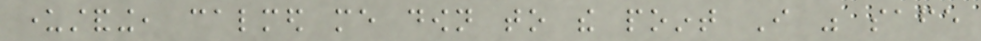understanding, calmed me down to the point I was safe
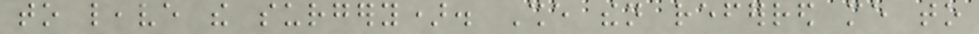to leave the surgery). She then referred me to
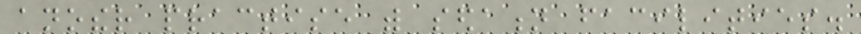another practise with sedation facilities.
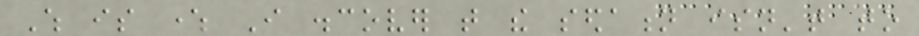Which is where I discover that the sedation isn't to
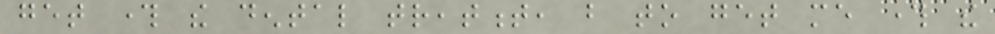get through the dental treatment, but to get me through the
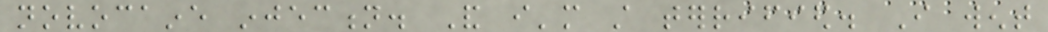novocaine injection. And i'm still terrified. I went
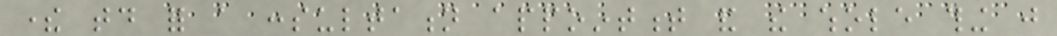there today for a consultation appointment and the whole thing just
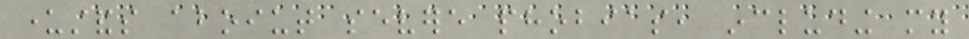understands aboiut severe phobias, including my
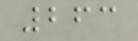263
